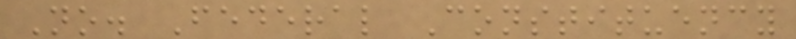No. Federal Constituency
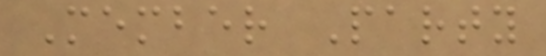Member Party
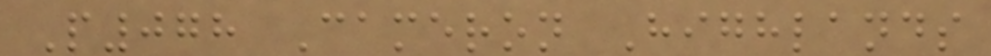P078 Cameron Highlands
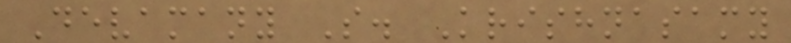Devamany S. Krishnasamy
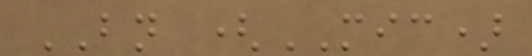BN (MIC)
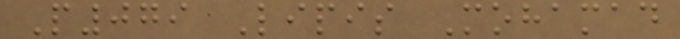P079 Lipis Mohamad
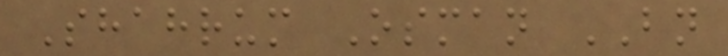Shahrum Osman BN
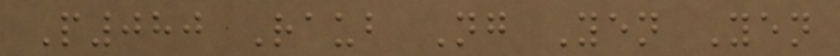P080 Raub Ng Yen Yen
